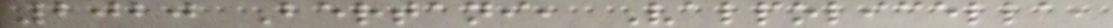2020 Bertani, Valpolicella,
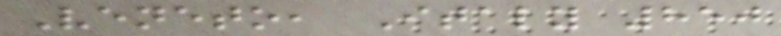Veneto, Italy 850
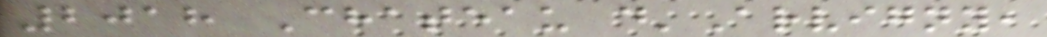2018 Chateau d'Arvigny,
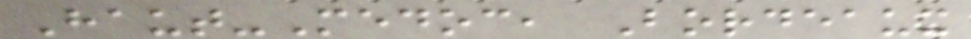Haut-Medoc, Bordeaux
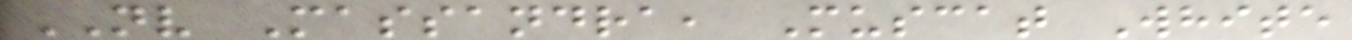NV Massandra, Muscat White
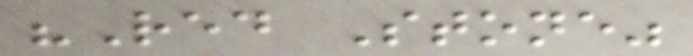"Red Stone"
